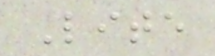Lite
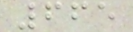665
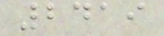2419
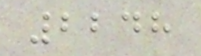2248
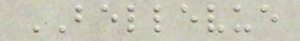BELLEVUE
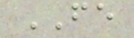FE
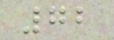72
